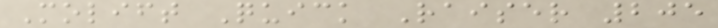Molift Quick Raiser 205
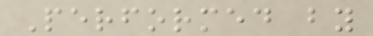Performed by
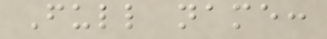Full name:
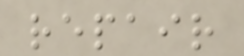repair
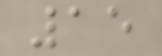15
